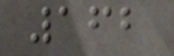162
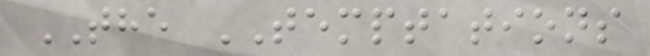THE TEMPTATIONS
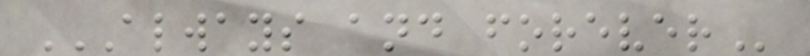ALWAYS AND FOREVER
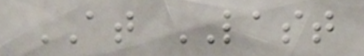AT LAST
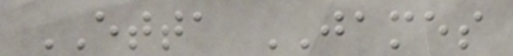ETTA JAMES
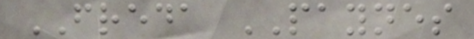FREDA PAYNES
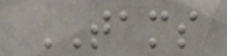TAMS
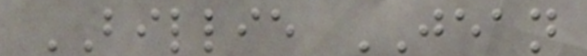BILLIE JEAN
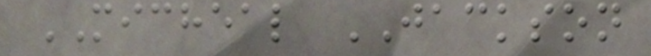MICHEAL JACKSON
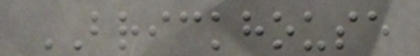BRICKHOUSE
